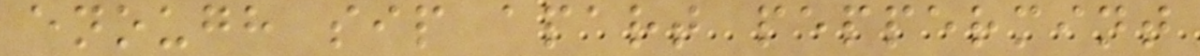enough sip apart peppermint
